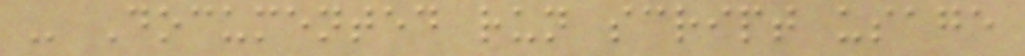- Documented run script usage
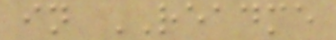in README
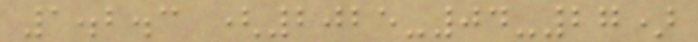1.2.3 (2025-04-27)
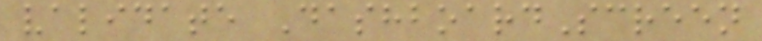validate DashboardScreen
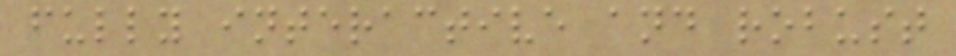fully interactive and robust
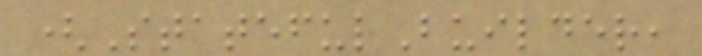(StatefulBuilder,
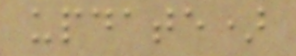update)
